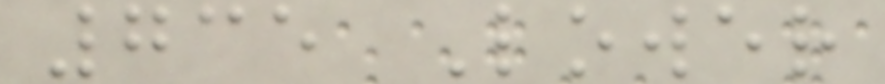735 Lower
